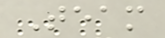Team
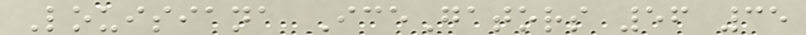Louisiana IceGators 56 35
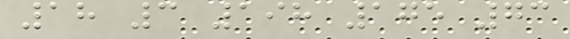18 3 198 175 73
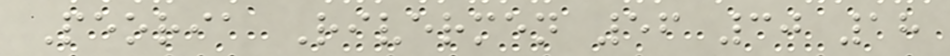Peoria Rivermen 56 30 18
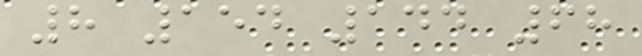8 154 144 68
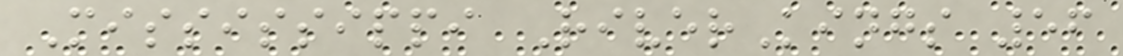Mississippi RiverKings 56
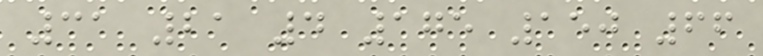31 21 4 175 150 66
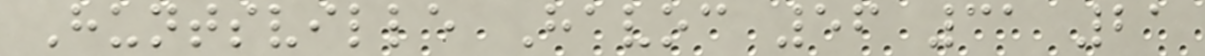Huntsville Havoc 56 31 21
